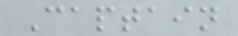Captain
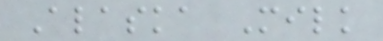Alaska Milk
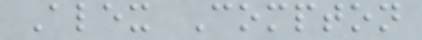Alex Compton
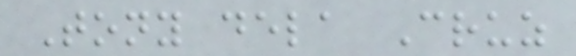Tony dela Cruz
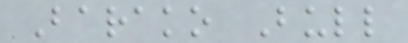Barako Bull
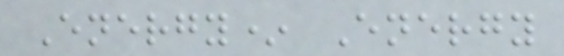Energy* Energy
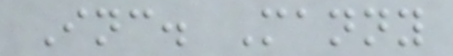Inc. Manny
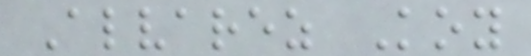Alvarez Koy
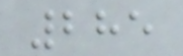285
